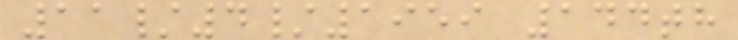11/4/1959 144th
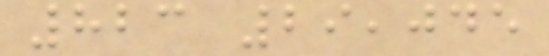823 29,045
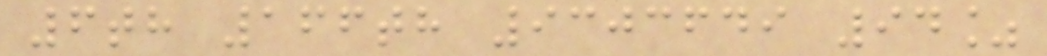6th 166th 9303649 94%
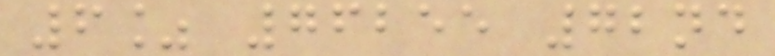6% 76255 72nd
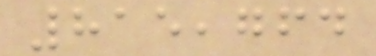815,764
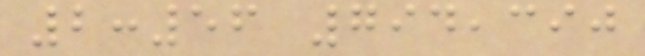2:56 794,390
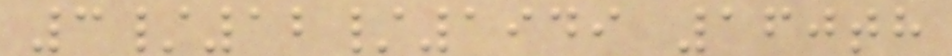3/12/1949 160th
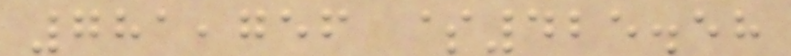781,756 $425.58
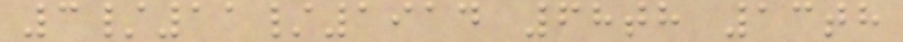3/11/1914 68th 13th
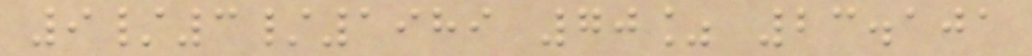9/3/1989 70% 23.101
